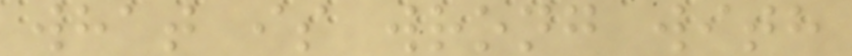what is wrong with
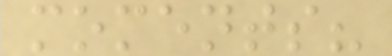moments?
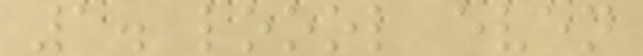1. loool even
